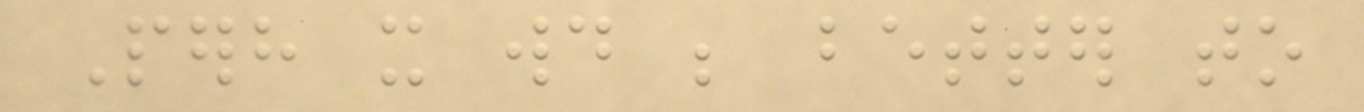Perhaps it would be better to
